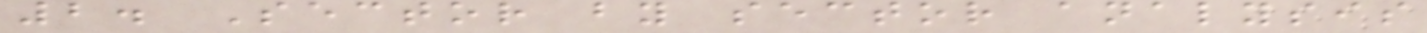2. Sector by sector analysis
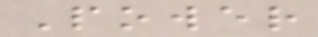Power
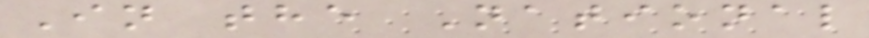In the National
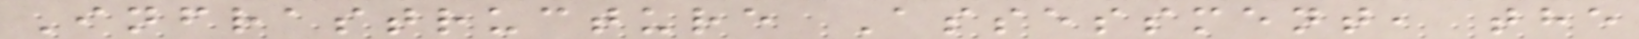Infrastructure Assessment, the
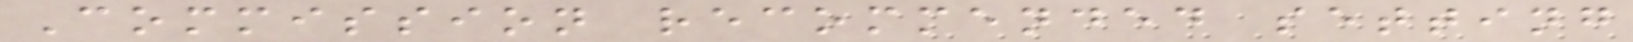Commission recommended setting
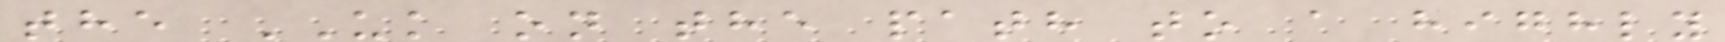the UK on the path to a highly
